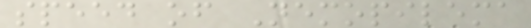speed of Nemopilema
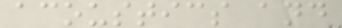acoustics and
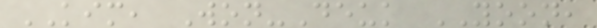KIM, Won-Deuk YOON,
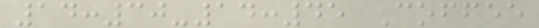14:30-14:45 Coffee
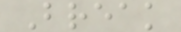Break
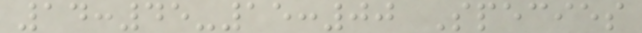14:45-15:00 Species
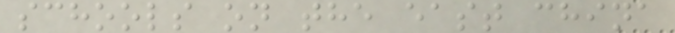schools on the east china
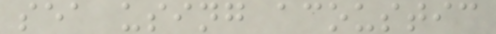sea using acoustic
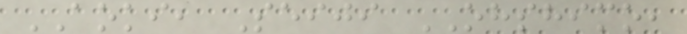AOKI, Seiji OHSHIMO,
